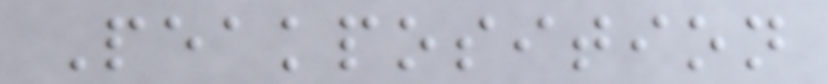Peakposition
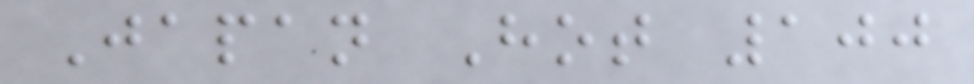Japan Hot 100
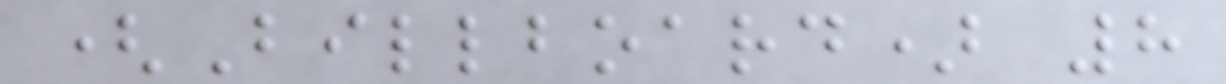(Billboard) 8
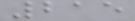215
